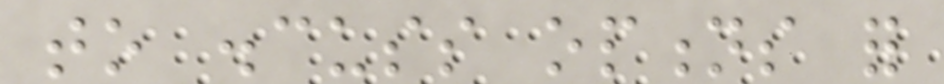to discuss options for
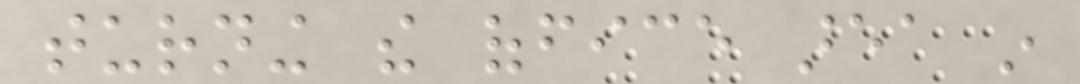turning the office area in
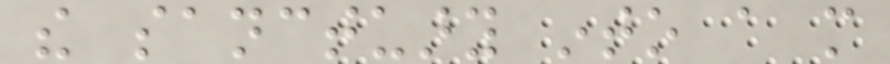the sanctuary into a more
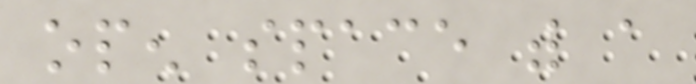open space with a
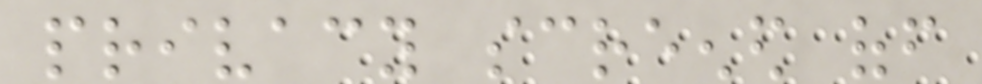privacy screened off
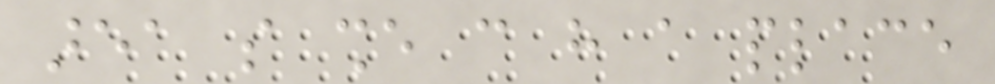area so she can have a place
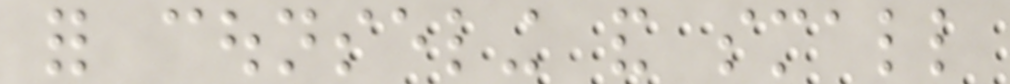for counseling and small
